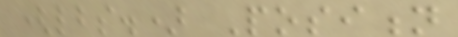(lbs.) Position
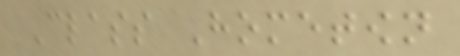Class Hometown
